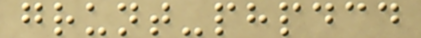grunt-phpdcd
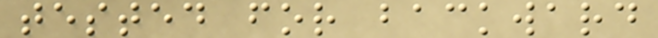tested for backward
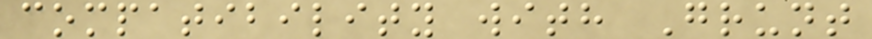compatibility with Grunt
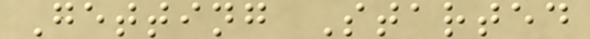Getting Started
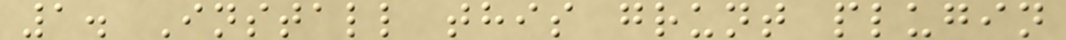1. Install this grunt plugin
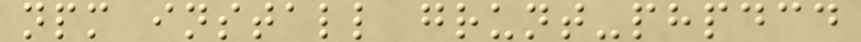npm install grunt-phpdcd
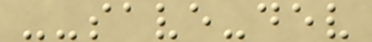--save-dev
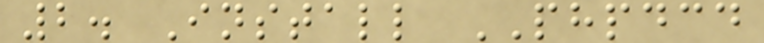2. Install PHPDCD
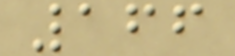166
